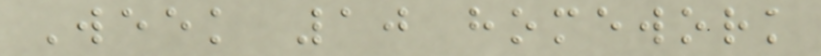Week 10 homework
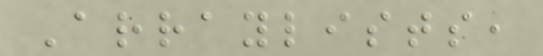Arraylists,
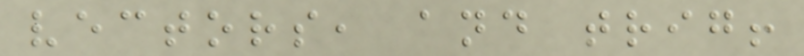vectors, and trig!
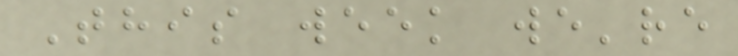This week we're
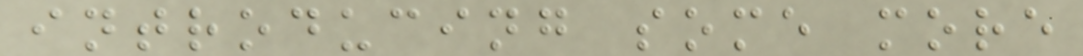introducing some more
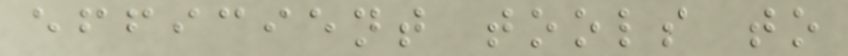efficient tools to
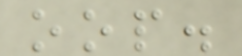oop.
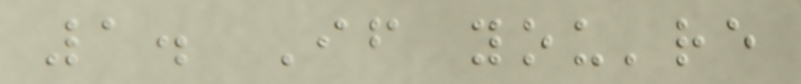1. If you're
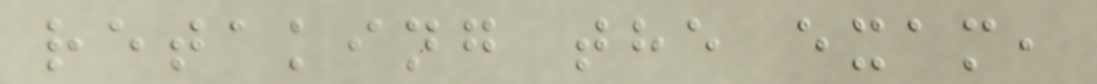retaking the exam,
